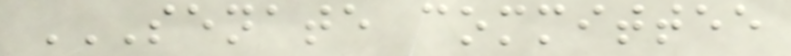SENATE COMMITTEE
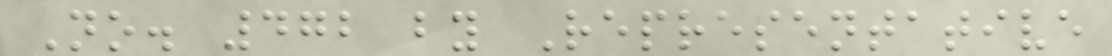No. 472 by Representative
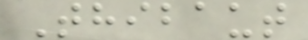Thibaut
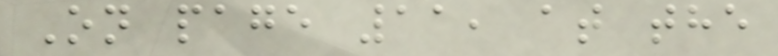On page 11, at the
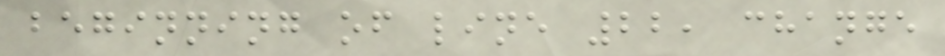beginning of line 22, change
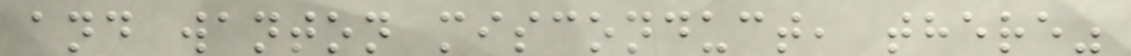and wanton misconduct, there"
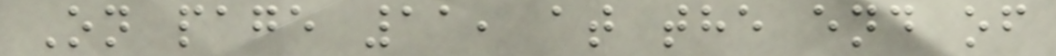On page 11, at the end of
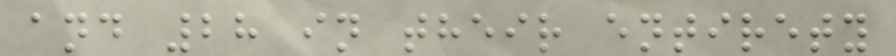and 28 in their entirety
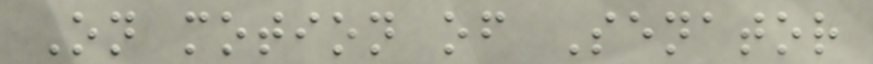On motion of Senator
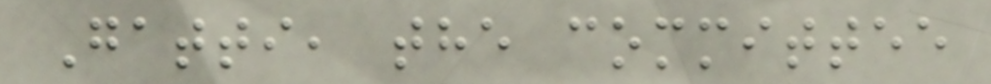Gatti, the committee
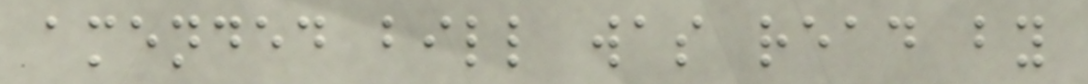amended bill was read by
